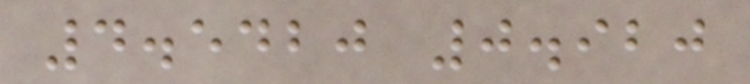4.5420 0.920
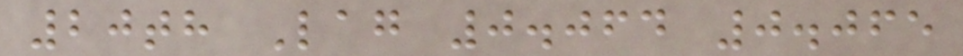20th Lag 0.064 0.065
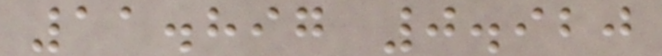11.897 0.920
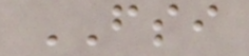FSI
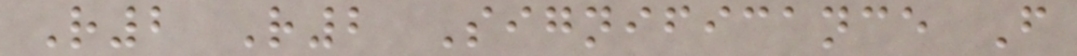R2 R2 Significance F
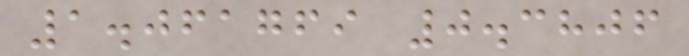1.061769 0.3806
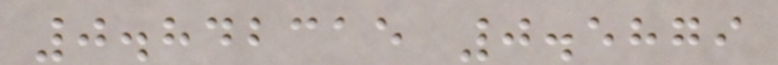0.842315 0.5879
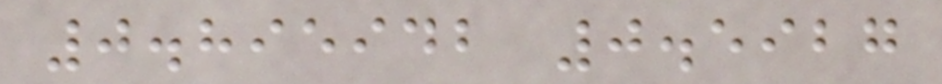0.895942 0.5927
